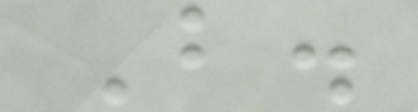B.
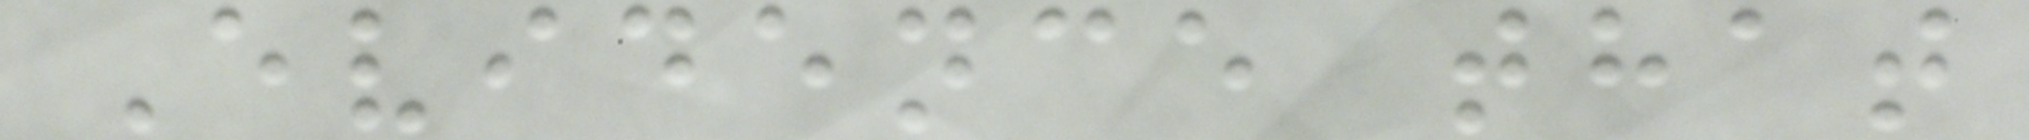Evidence that
